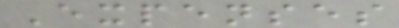Expenses
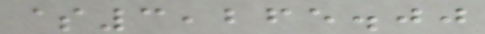$3,265.00
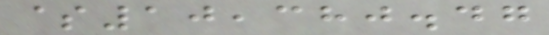$10,380.47
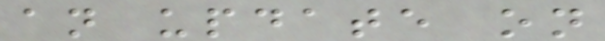an update on
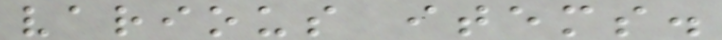various items.
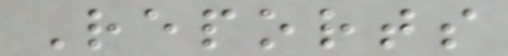Reports
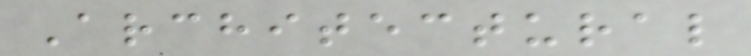Architectural
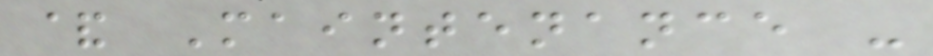& Maintenance -
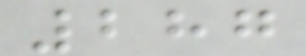287
